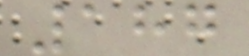187
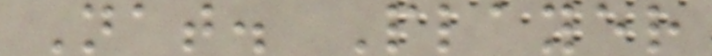Nat. Player
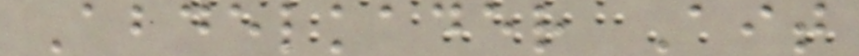Abdelkader Ait
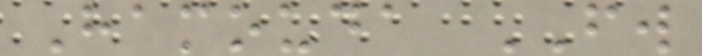Hamouda FW
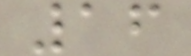16
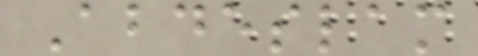Abdeslam
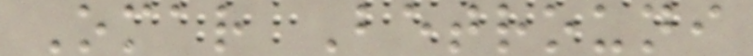Omar Betrouni
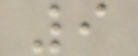9
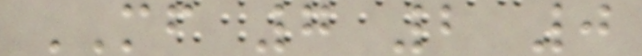MF 7 2 0
